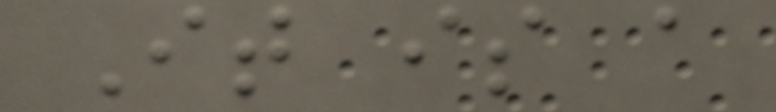It is a
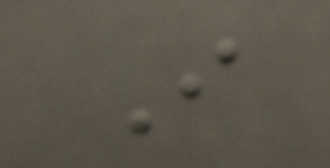I
